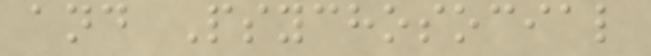and Psychosocial
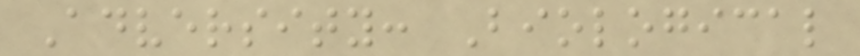Adversity: Biological
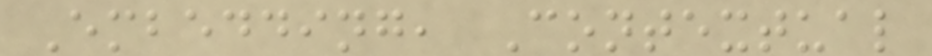Embedding, Contextual
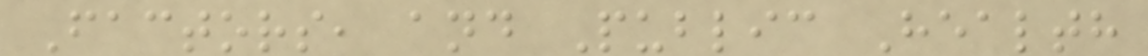Factors, and Public Health
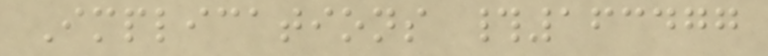Implications #163477
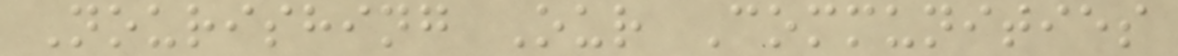Nourishing Our Communities
